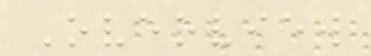Overview
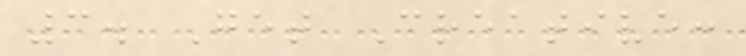3. Get Creative:
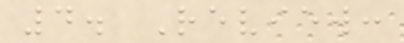4. Review:
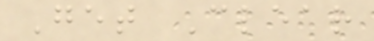Get Clear
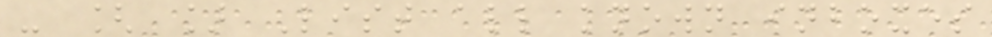- [ ] List all known inboxes
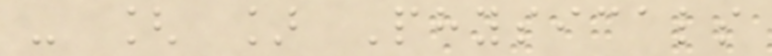- [ ] Physicals
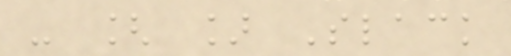- [ ] Slack
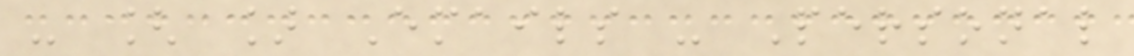- [ ] Emails - Personal
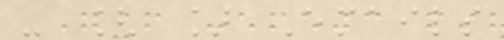- [ ] Emails
